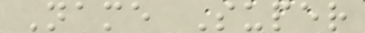Name Super
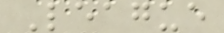League
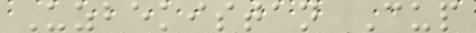Uzbekistan Cup
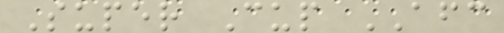Super Cup AFC
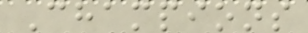Champions
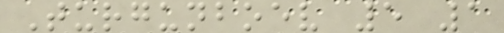Turgunboev 5 1
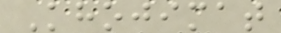Khojimat
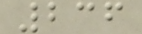236
